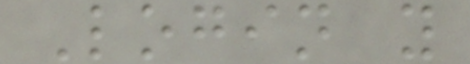Login y
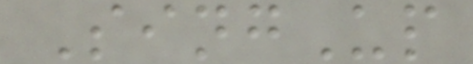SingUp
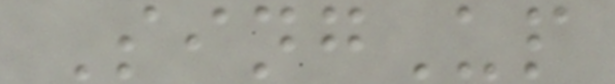SingUp
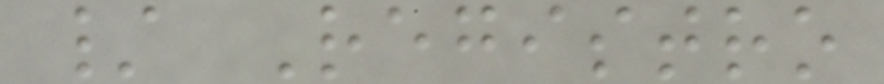/ Registro
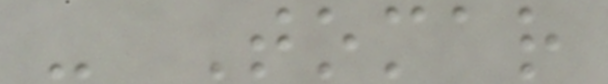- Tomar
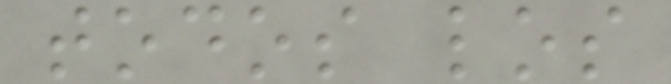todos los
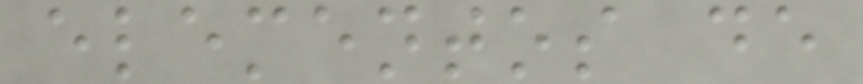elementos de
